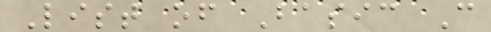List of Basic C
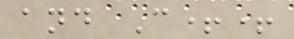and C++
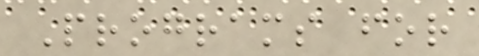Programs for
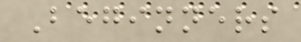Beginners
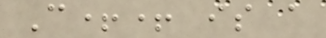C++ is a
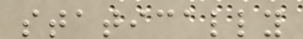statically
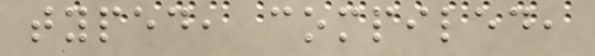typed, compiled,
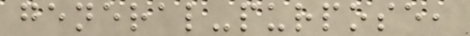general-purpose,
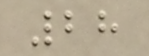28
